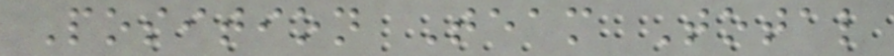Position Team Total
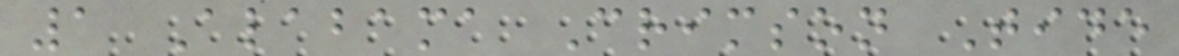1 Alabama Crimson Tide
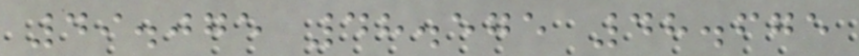49.075 48.575 48.675
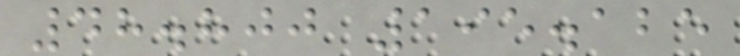48.800 195.125
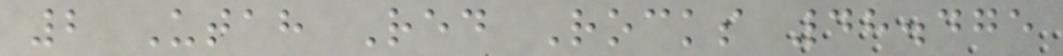2 Utah Red Rocks 48.475
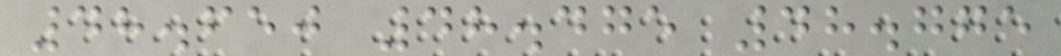48.650 48.475 48.775
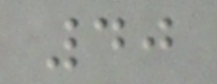40
